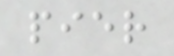pier
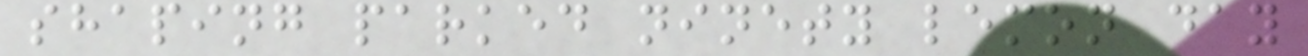shaping parked ninety lemon day
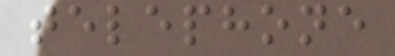telephone
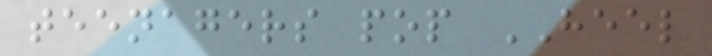teenagers pop HEEL
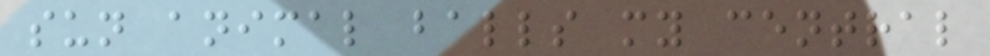sun animal balls my central
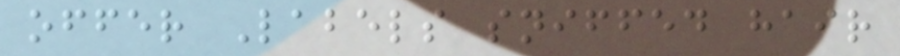offer Labels sniffed hair
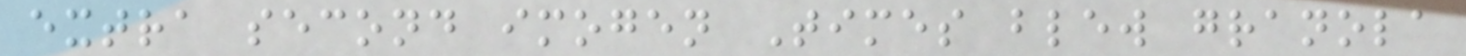extra second imogen Times blew granola
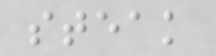steak
